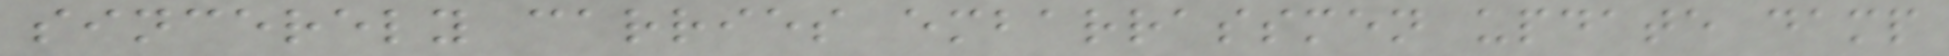sincerely carries embarrassmen update damp
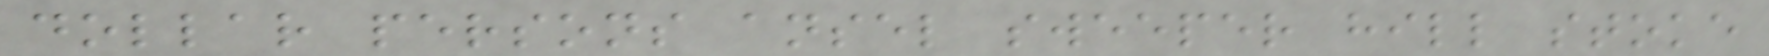dollar persons ansel sweeper hill stoke
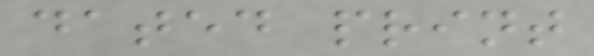dated print
